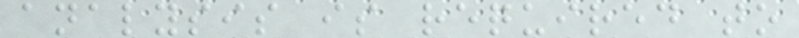analysis is required to
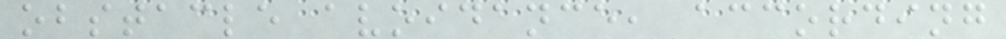obstacle avoidance, according
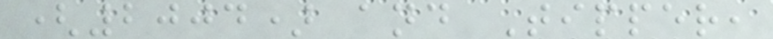(2004) and Tipper,
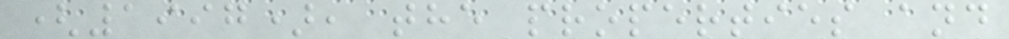(1997), the properties and
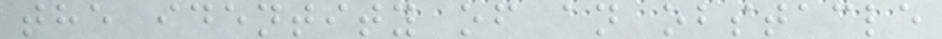the identity of an obstacle
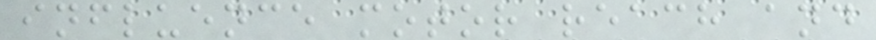influence motor reach and
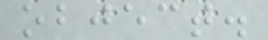object.
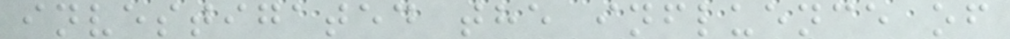investigated the influence of
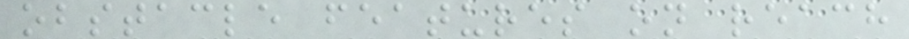obstacle features on reach
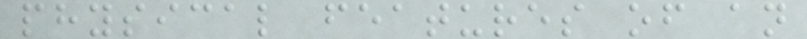physical features of an
